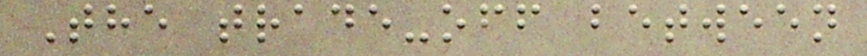The trade-off between
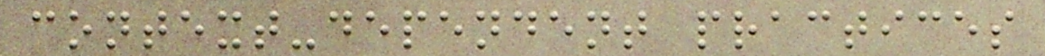context-dependent practices
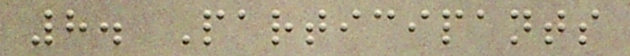8. Participants
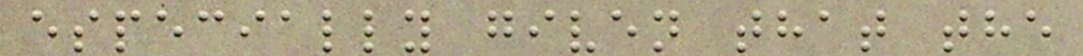especially given that the
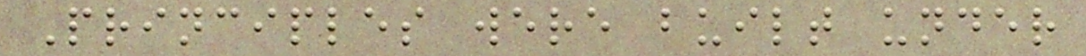Principles were built under
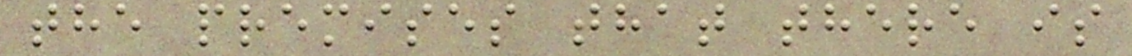the premises that there is
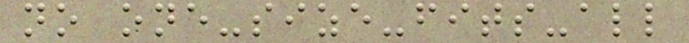no one-size-fits-all
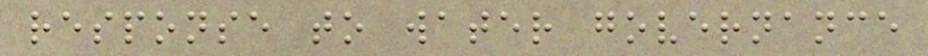response to water governance
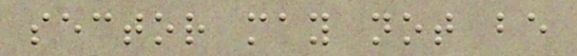sector may not be
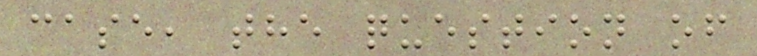case, the question of
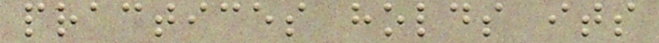practices holds its
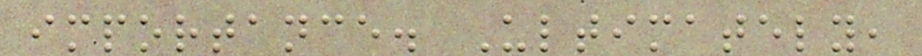importance. Ultimately,
